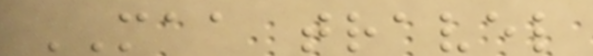MAA travel
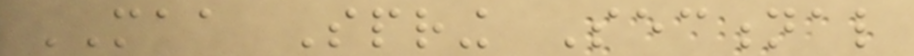MAA Spring Sectional
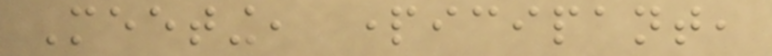Meeting, participant,
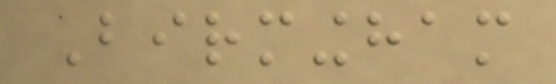Birmingham
